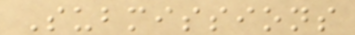Submissions
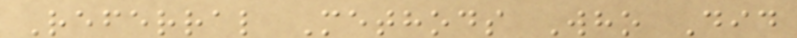Referral Methods Who Did
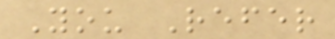You Refer
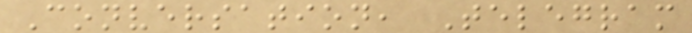Conversation, Telegram
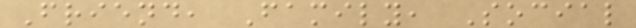Friend, Family, Social
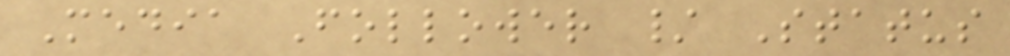Media Follower / Status
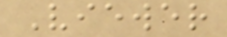Viewer
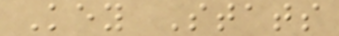Key Stats
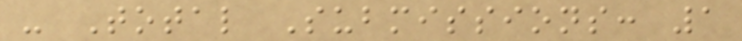- Total Submissions: 1
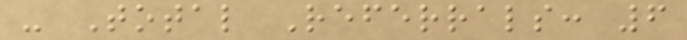- Total Referrals: 6
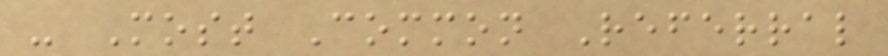- Most Common Referral
